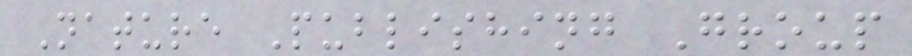Nature Publishing Group
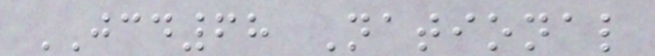JCD68 National
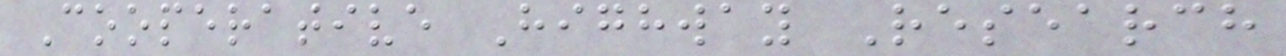Cooperative Highway Research
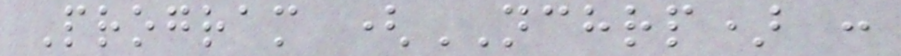Program (NCHRP) :
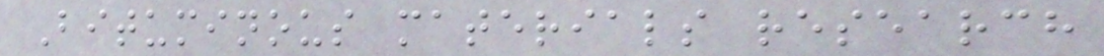Bituminous materials research
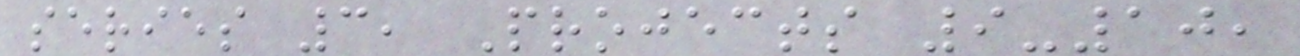series 3, Projects 9-10,
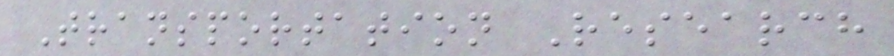Transportation Research
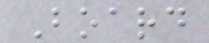Board
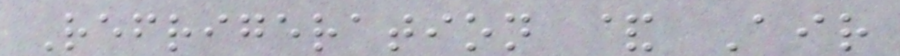Refrigeration & Air
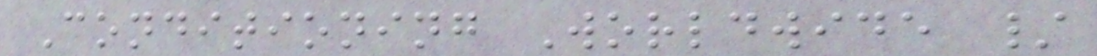Conditioning Worldwide /
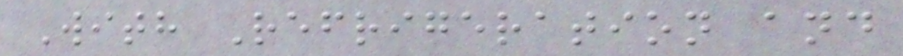With Refrigeration and
